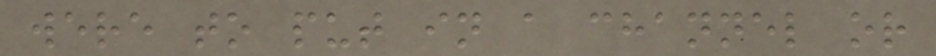were to put in a channel or
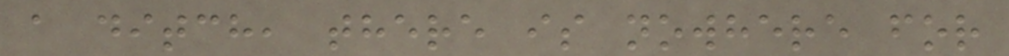a ditch, there is nowhere for
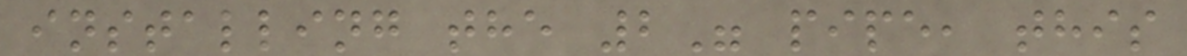installing the 2" pipe, this
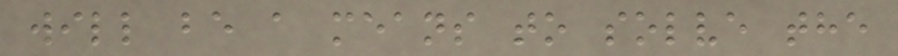will be a means to solve the
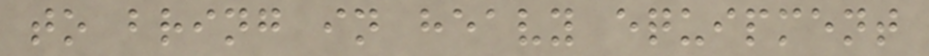to bring in heavy equipment
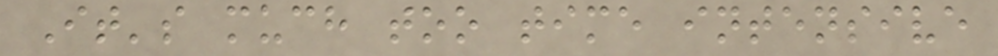It's much too time intensive
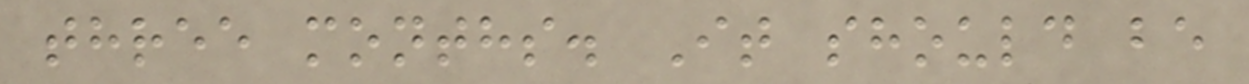three months. It should be
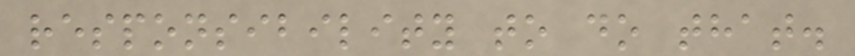responsibility to do that.
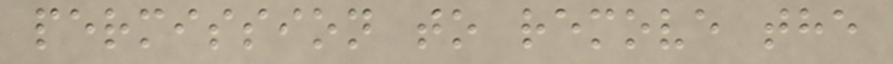permission to remove the
